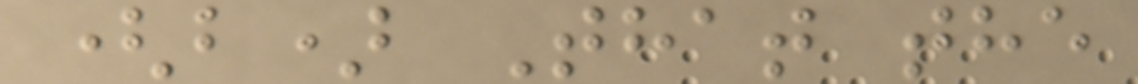(b) That the
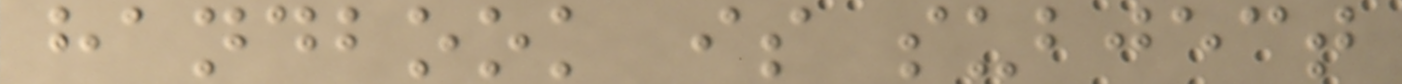handbook is subject
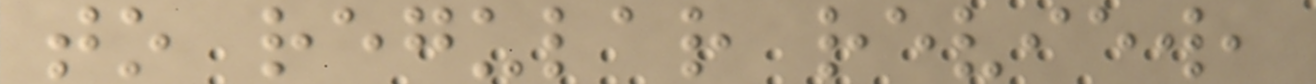to regular review,
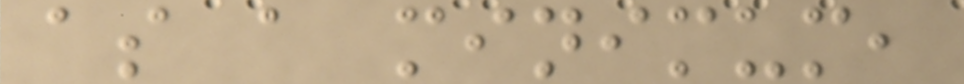as a minimum,
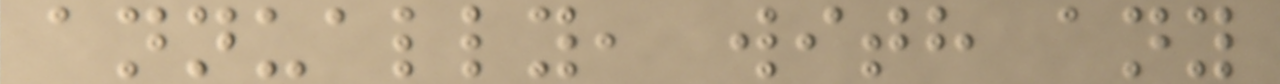annually, with any
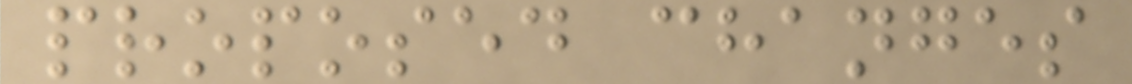proposed changes
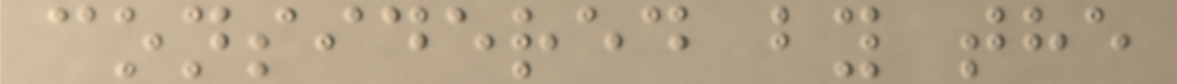considered by the
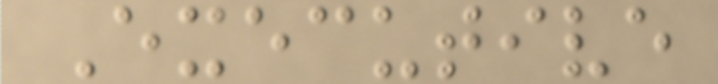Executive
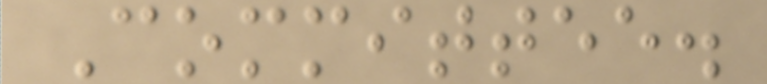Committee.
